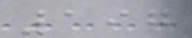197
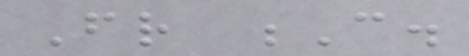Friend C.
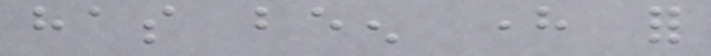has been here for
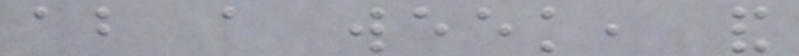about a week, and
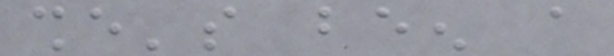she's been a
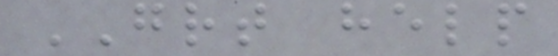GREAT help
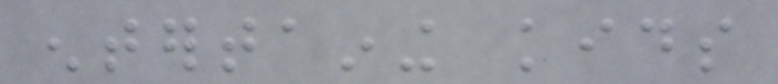entertaining kids
